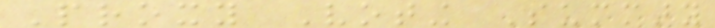Proxy Voting Summary
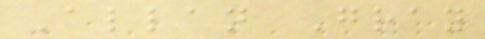Allan Gray
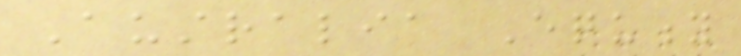Australia Equity
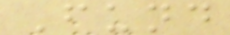Fund
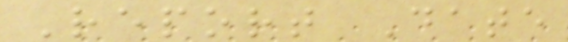Report Date
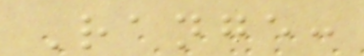Range:
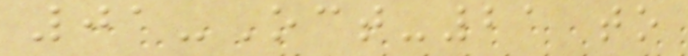01-Oct-21 to
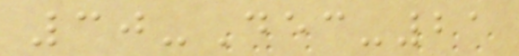30-Dec-21
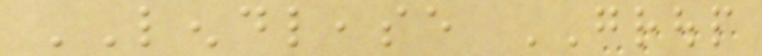LENDLEASE GROUP
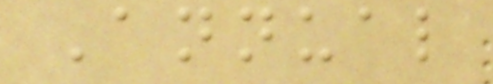Annual
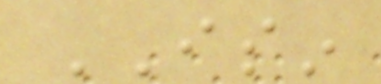ISIN
